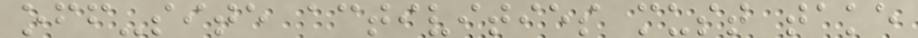off-site activities must take
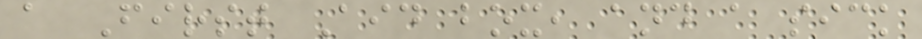a First Aid box, and a sick
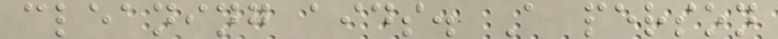cleaning aids. A person
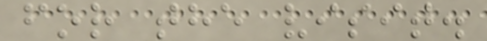for the visit.
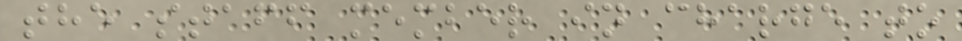the staff member in charge to
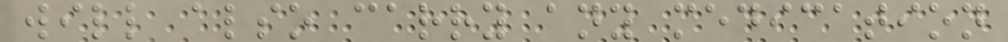will also carry any medication
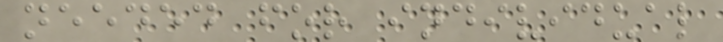needed for individual
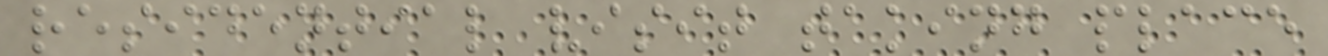residential visit taking place
